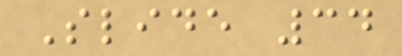Slide 34
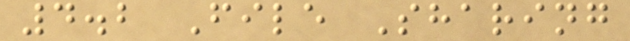4.2 File Sharing
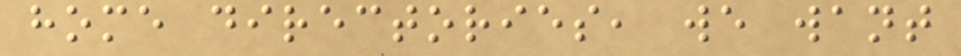home directories, we want
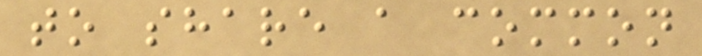to share a common
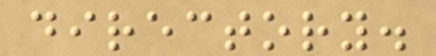directory.
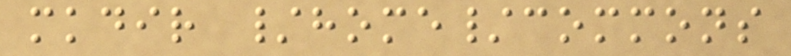mkdir /home/commons
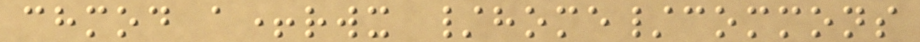chmod a+rwx /home/commons
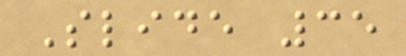Slide 35
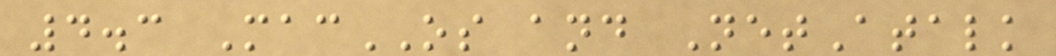4.3 MacOS and NetAtalk
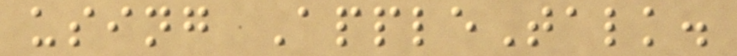using AppleTalk.
